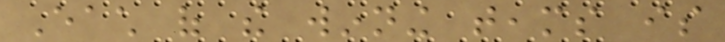Each of the winning teams is
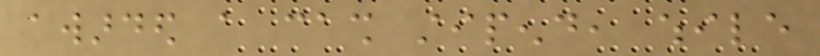awarded a cash stipend, while
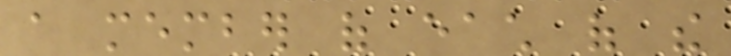a member of each of the
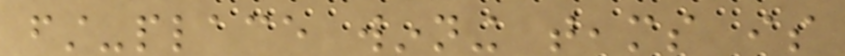first-place winning teams is
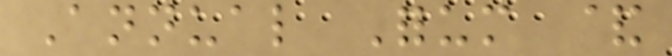Annual Forum &
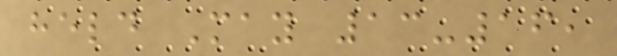held May 13-16,
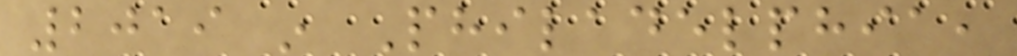2019 in Philadelphia,
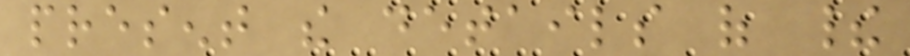present the details of their
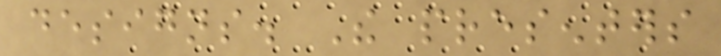designs. The presenters
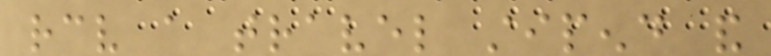receive a travel stipend and
